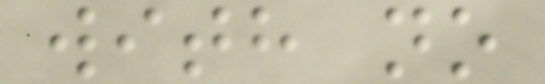with no
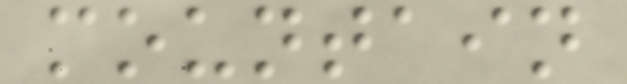mountain
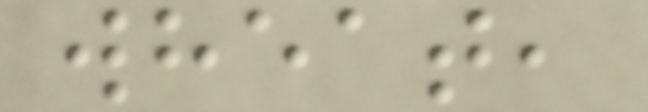wheat,
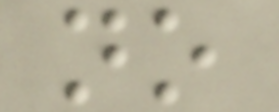no
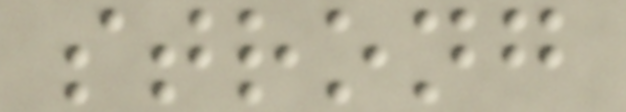strong
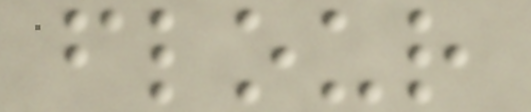flour
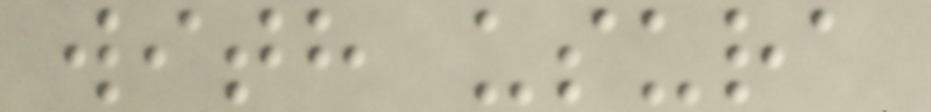with usura
